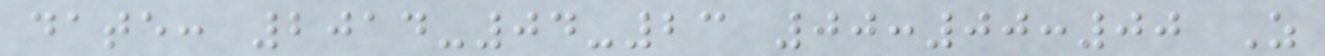date: 2014-04-23 00:00:00 Z
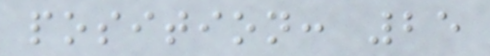position: 25
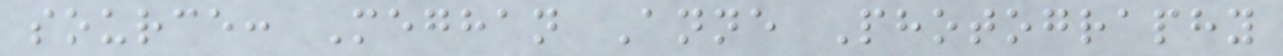source: Meghan Anne Photography
